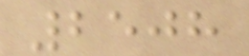2508
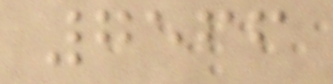7566
